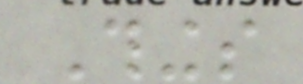Things
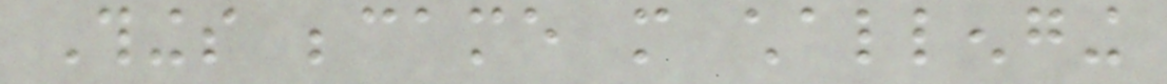Things became more challenging
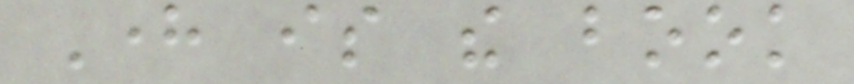Here is the book
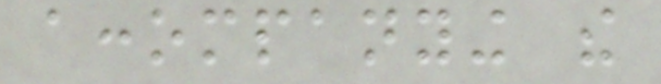accompanying the
